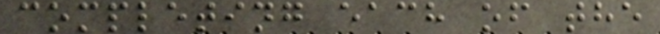completing each of the
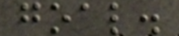goal.
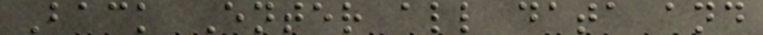Back Enter all data and
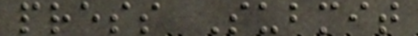press Submit
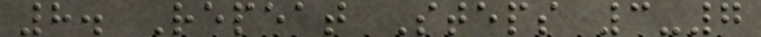8. Repeat Steps 3-7
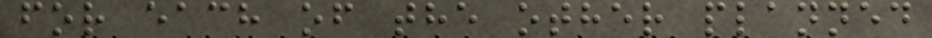for each of the other planned
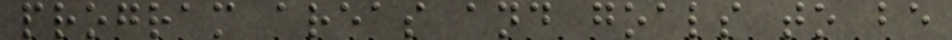program areas and goals to be
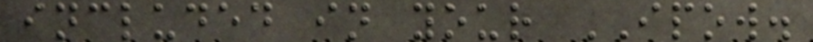included in your IPOW.
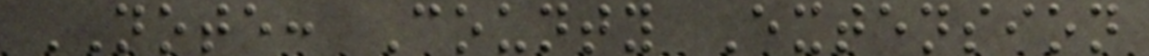NOTE: County Extension
